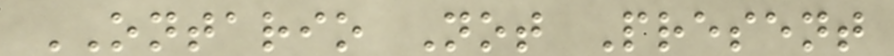ONTARIO Not Present
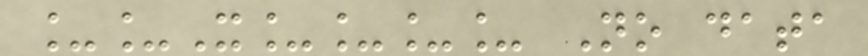__X____ No data
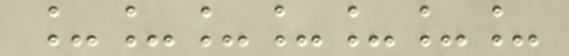_______
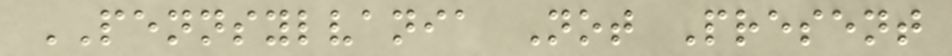PENNSYLVANIA Not Present
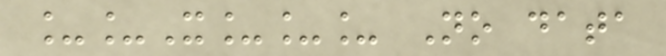__X___ No data
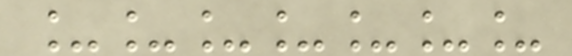_______
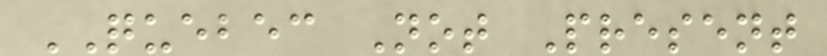QUEBEC Not Present
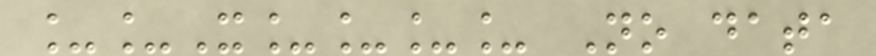__X____ No data
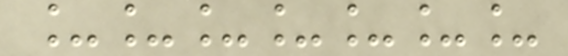_______
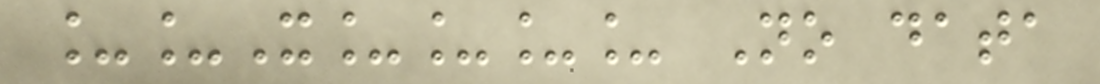__X____ No data
